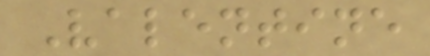Valentine
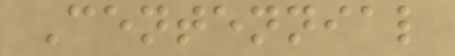Centennial
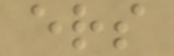ers
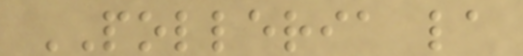POLLERIA la
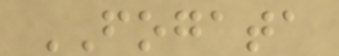FOGATA
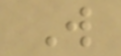W
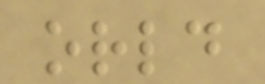orld
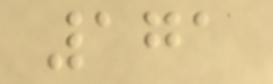171
